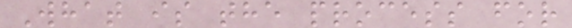What is the process for
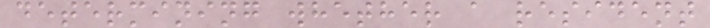determining whether a resident
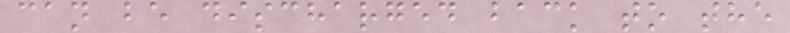can be discharged back to the
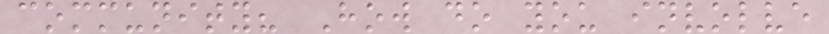community? How do you involve
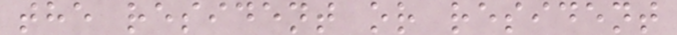the resident or resident
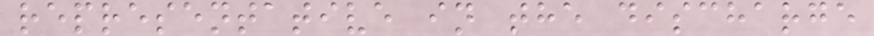representative in the discharge
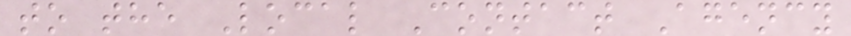to the Local Contact Agency
